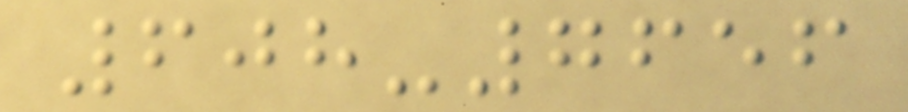608-7656
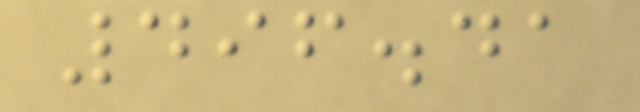496.41
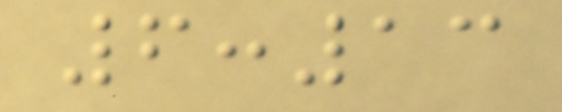6:13
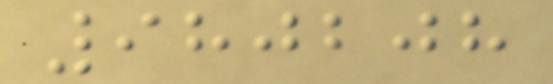980208
